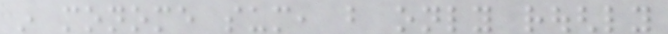in monome sum, but only roughly
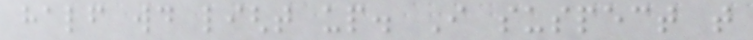half would light up. I suspect that
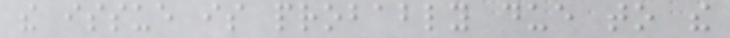the issue is probably due to the
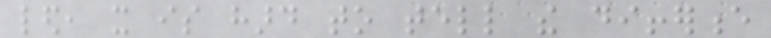led, it is hard to tell the difference
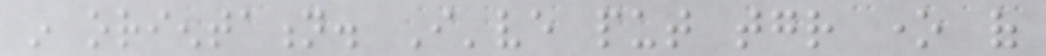in orientation. I've put together one of
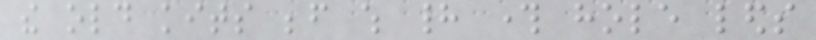the old kits before which had through hole leds
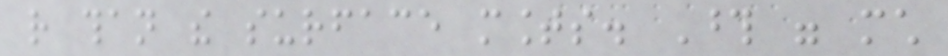rather than the surface mounts. Those were much
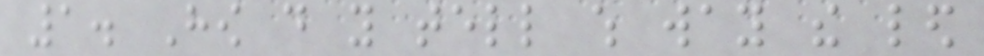1. How do you tell which way the led
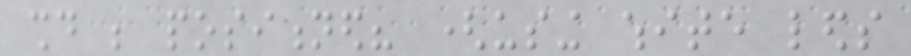should be positioned? (using white leds
